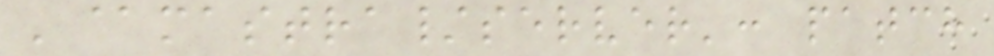'@mastra/server': patch
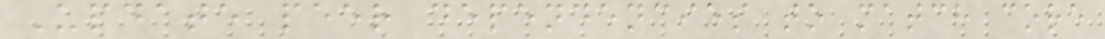Update peer dependencies to match core
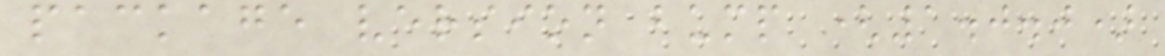package version bump (1.0.0)
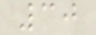30
